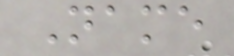Name
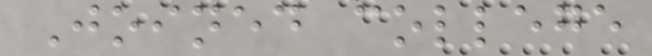Joined college
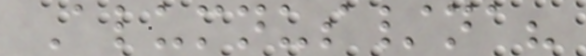Alumnus/na?
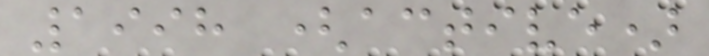1998 (active)
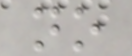no
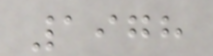1978
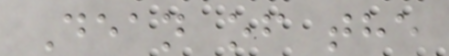Dean of the
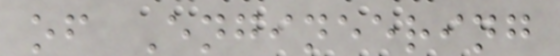of Engineering
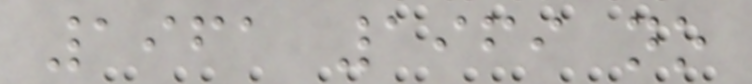1961 1969 no
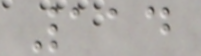114
